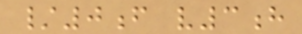/0f v3h
